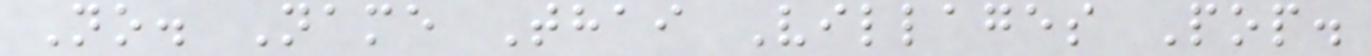No. Name Thai Villages Pop.
